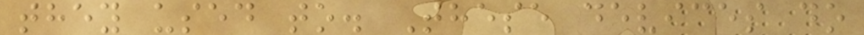they used to. These devices do
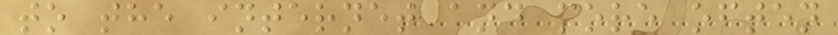to the internet and more often
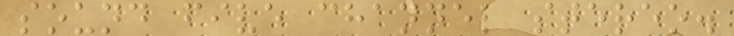sound five channel stereo.
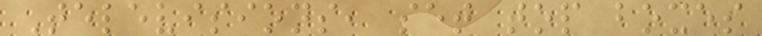Televisions, set top boxes
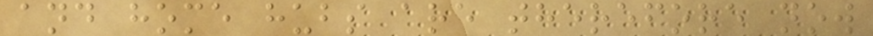and home hubs are therefore now
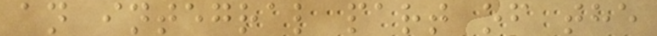an integral part of the
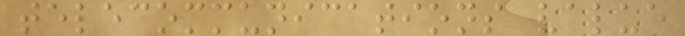telecommunications value
